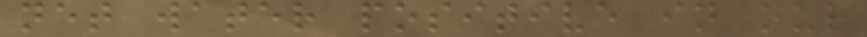net water positive in our
